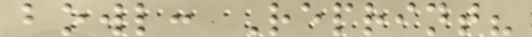bowl: Reprint?
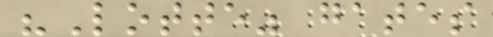"Lotte" gates
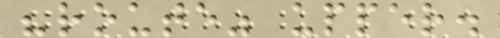"route" upper.
